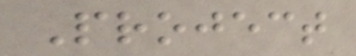Project
